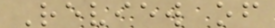Review of
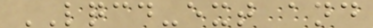LQCD-ext and
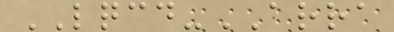LQCD-ARRA
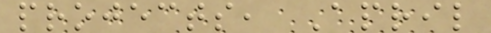projects, April
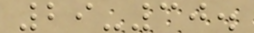29-30.
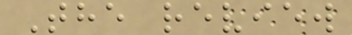The review
